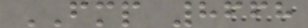FMP 8668
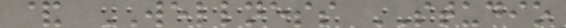& WELLNESS STUDIO
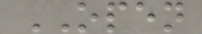OPEN
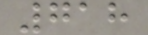718
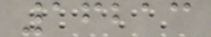16213
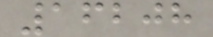16208
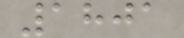1801
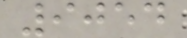9054
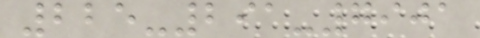225-291-7901
